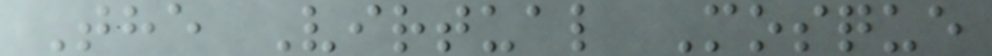The Virtual Mosque
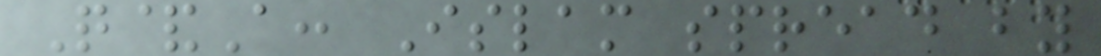Q&A: Islam spread by
